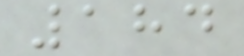184
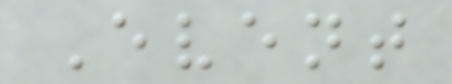Event
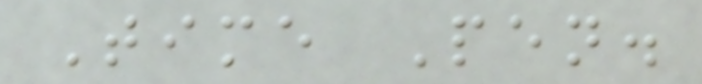Time Pen.
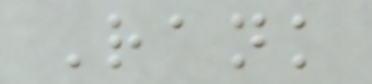Rank
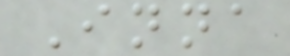Inna
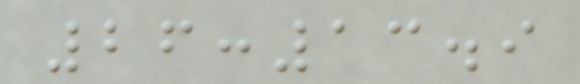26:13.9
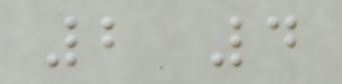2 4
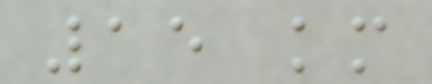15 km
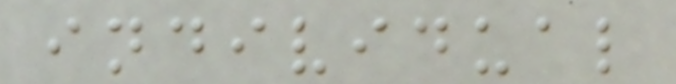individual
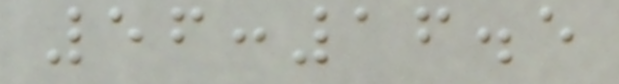56:16.5
